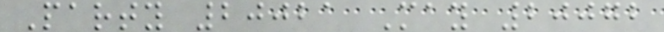Party 20021 May 20072
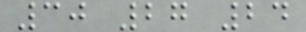30 27 24
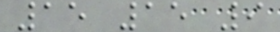15 15 9
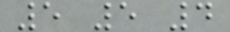5 5 4
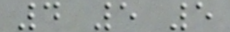4 5 5
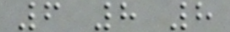6 8 8
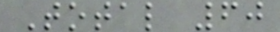Total 60
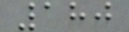180
